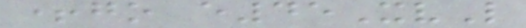+go e45XvL
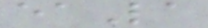eaLa
